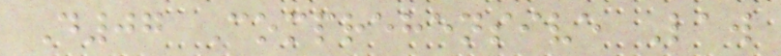D07 Comprehensive Law
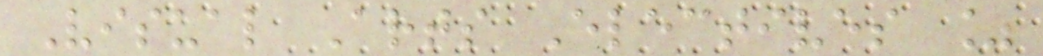Visual Arts Electives %
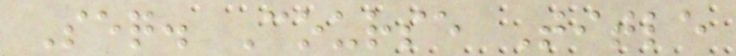Seq. Course Title
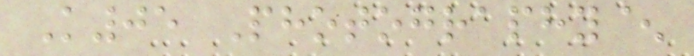K05 Photography^
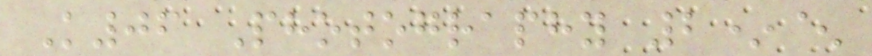K06 Photography 2*^
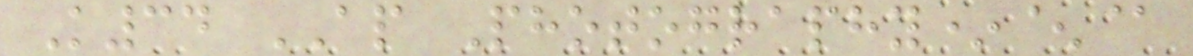K34 AP Photography*^@
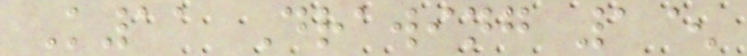K11 Drawing 1^
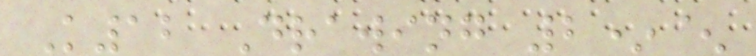K12 Drawing 2*^
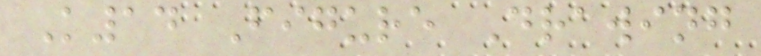K14 Figure Drawing
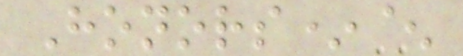Honors*^
